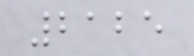2125
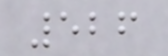526
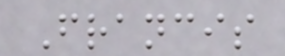Francis
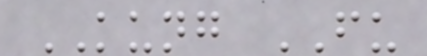KUNG FU
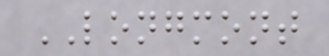LONGMONT
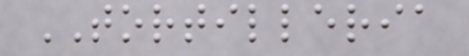TORTILLERIA
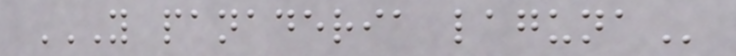Y PANADERIA LAGUNA
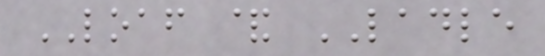LOAF & LADLE
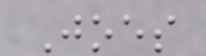Joes
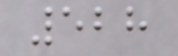528
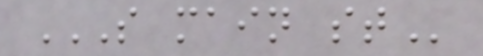S MAIN ST
